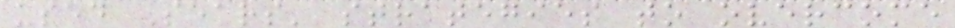used Sears' strategies to overcome
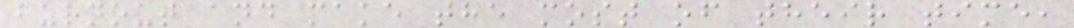burnout and make the most of their time,
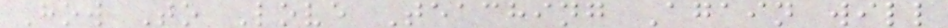How To Love Teaching Again will
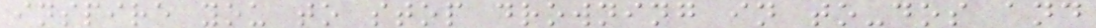inspire you to stop drowning in to-dos and
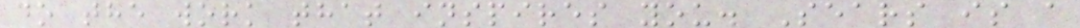do the work that inspires you. Sears is a
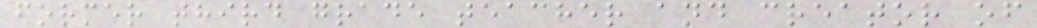former third grade teacher and creator of
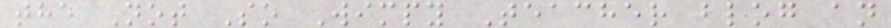the Not So Wimpy Teacher blog an
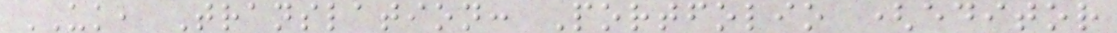UK, Translation: Portfolio (editor
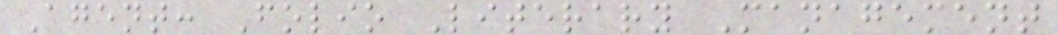Agent: Folio Literary Management
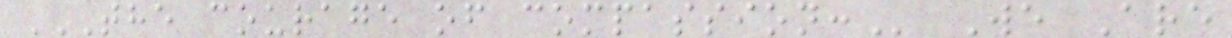THE COURAGE OF COMPASSION: We Are
